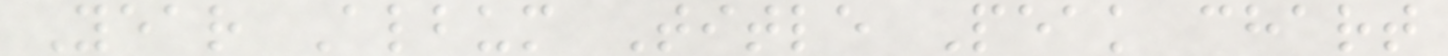Year Album Title Peak chart
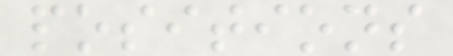positions
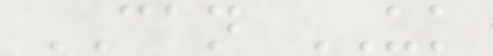CAN UK
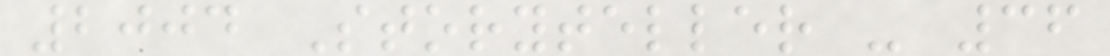2004 Storyteller - 36
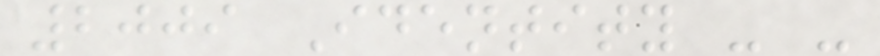2009 Identity - -
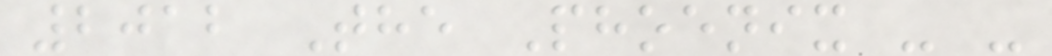2012 The Phoenix - -
